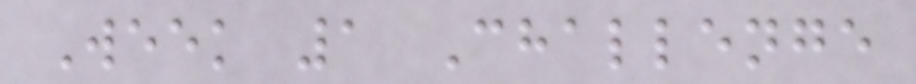Week 1 Challenge
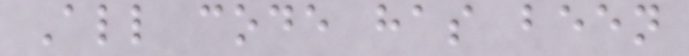All code has been
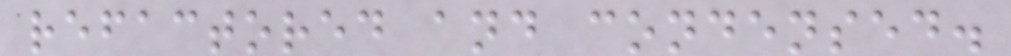refactored and condensed.
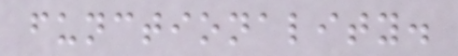functionality.
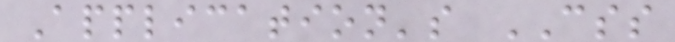Application's CSS
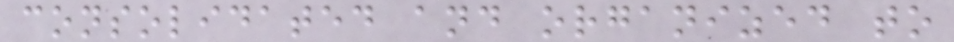consolidated and organized to
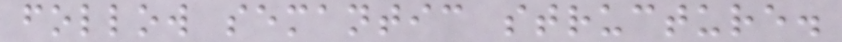follow semantic structure.
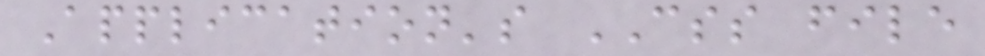Application's CSS file
